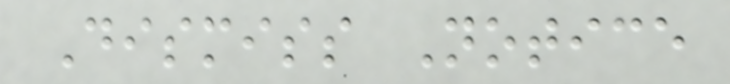Dismiss Notice
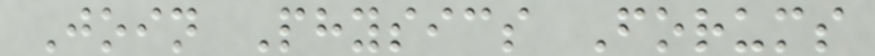Join Physics Forums
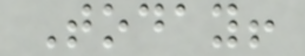Today!
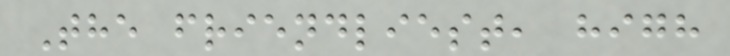The friendliest, high
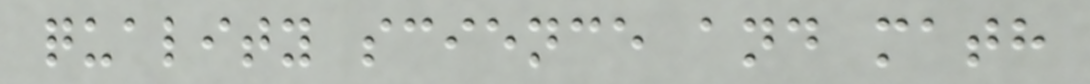quality science and math
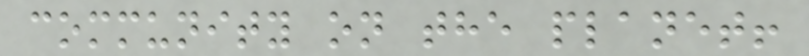community on the planet!
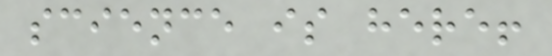science is here!
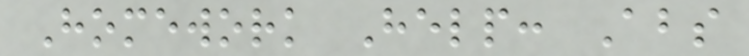Homework Help: Abs
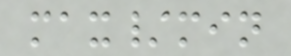max/min
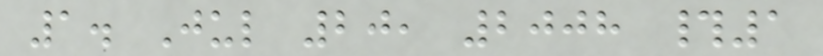1. Jul 20, 2008 #1
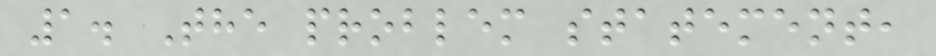1. The problem statement,
